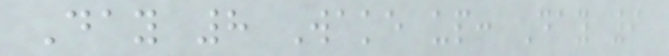Day 8 Wake up: Day 9
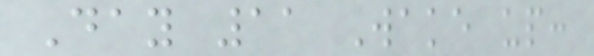Day 11 Wake up:
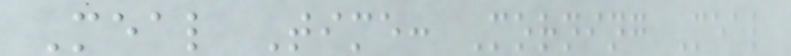Meal Time: Morning Meal
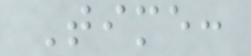Time:
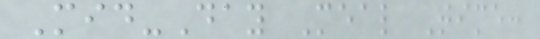Mid-Day Meal Time:
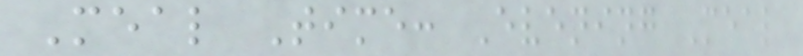Meal Time: Evening Meal
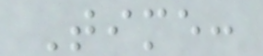Time:
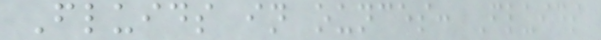Fluids in ounces: Fluids
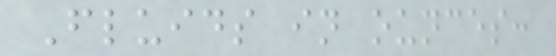Fluids in ounces:
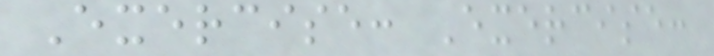Exercise: Exercise:
